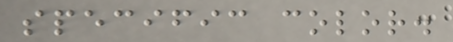specific color.
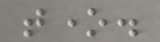tone.
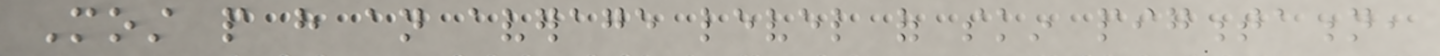Most people have an average level of skin pigmentation,
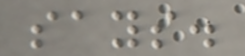says.
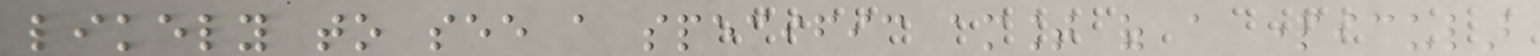likely to see a specific amount of a particular
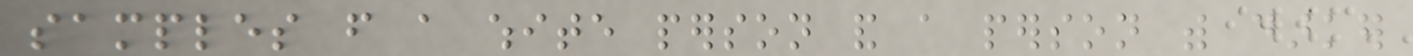samples from a white person and a person with darker
